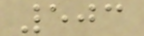503
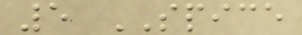5 SPICE
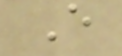E
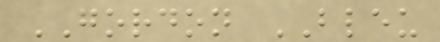GORDON BLEU
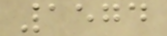1574
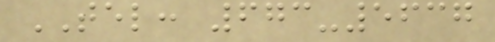TEL: 673-5637
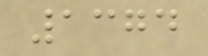1374
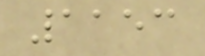1153
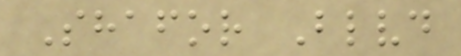Shafor Blvd
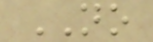NO
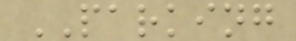PARKING
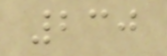230
